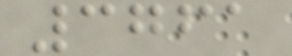3761
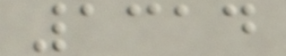1314
